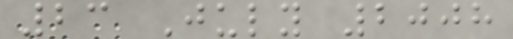23 July 2008
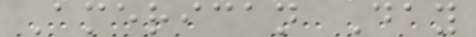American Day
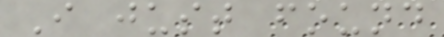I just found
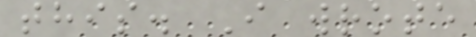this. I wrote
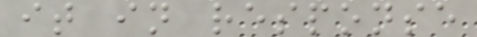it in response
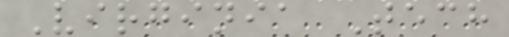Virginia Tech
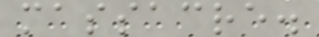massacre.
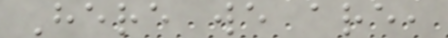Here we are,
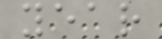year
